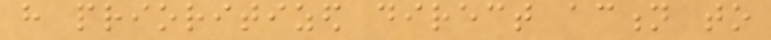have prioritized direct action to
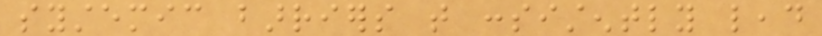systemic barriers that consistently lead
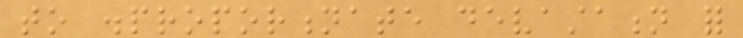to disproportionate devastation for
